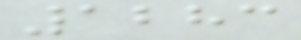1283
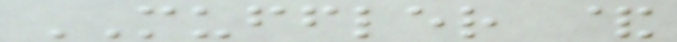MUFFLER &
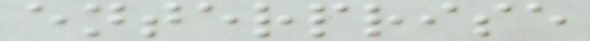enterprise
